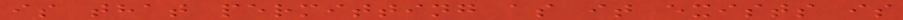is that permitting as it exists is
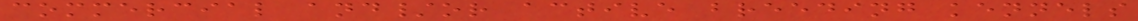commercial and/or active breeding kennels
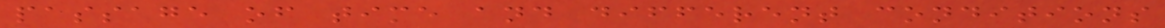passage of time and different conditions
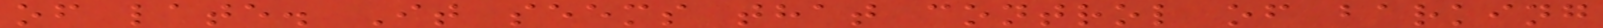of late. It seems that control of barking
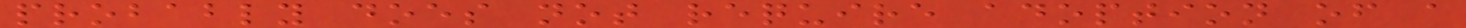probably does not require adoption of a
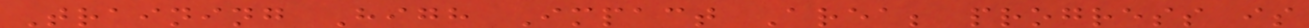Training High Impact Area; progress is
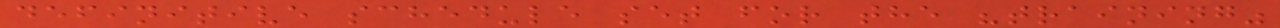definitive schedule set for the "training"
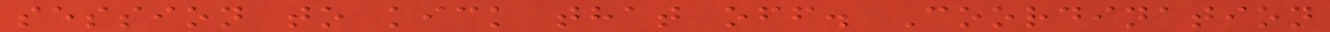session to kick that off. Coordination
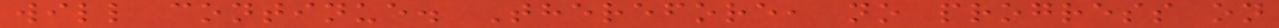will continue. Therefore, no progress on
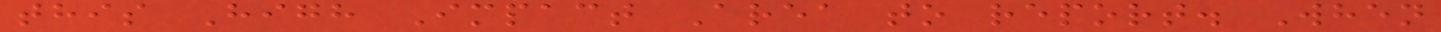this High Impact Area to report. When
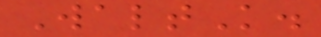WaltK.
